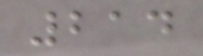214
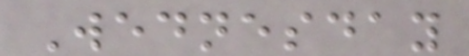Wednesday
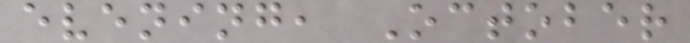evening, October
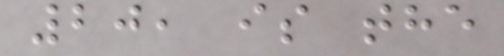20, is the
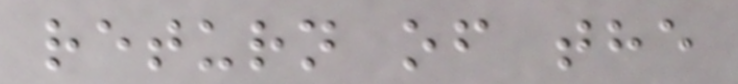return of the
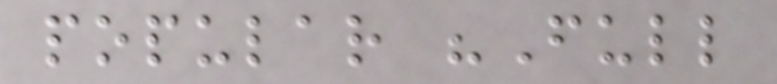popular "Full
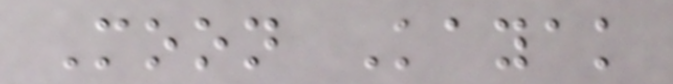Moon Kayak
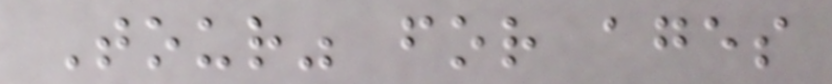Tour" for ages
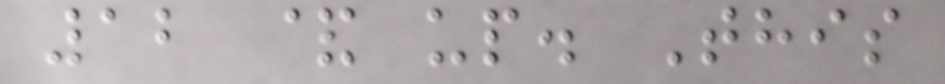12 & up. This
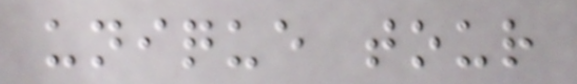unique tour
